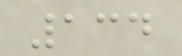134
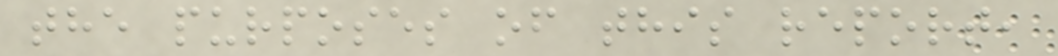the purposes of this report,
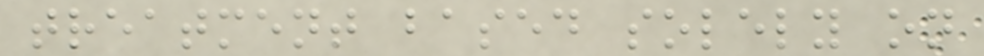treatment based solely on
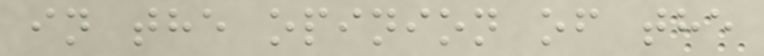in the opinion of the
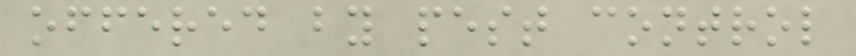offered by pest control
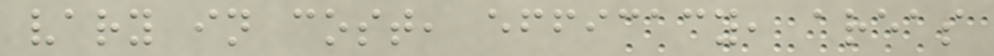vary in cost, efficacy, areas
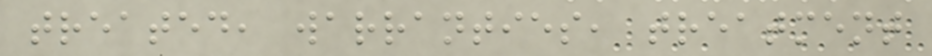treated, warranties, treatment
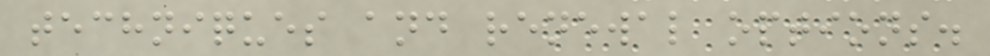techniques and renewal options.
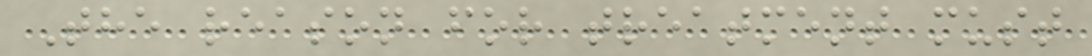The reason for treatment must
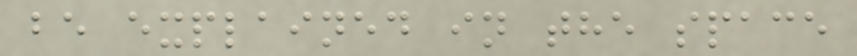be explained in the space
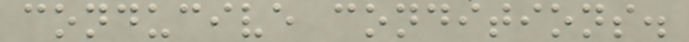conducive conditions.
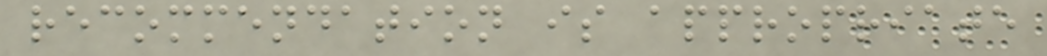recommendation is appropriate
